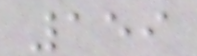159
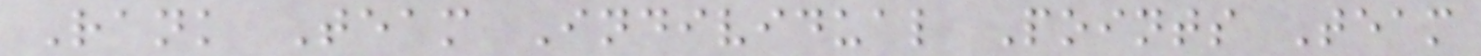Rank Team Individual Points Team
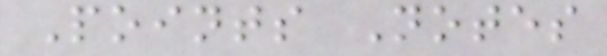Points Notes
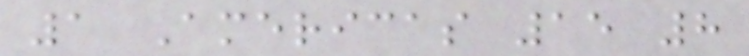1 Americas 15 8
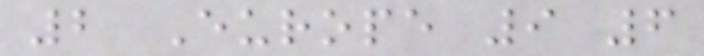2 Europe 9 6
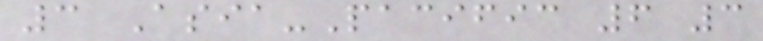3 Asia-Pacific 6 3
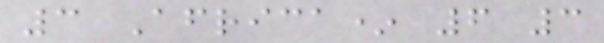3 Africa* 6 3
